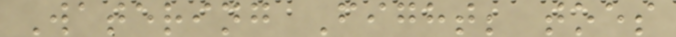Watering Fight; toes
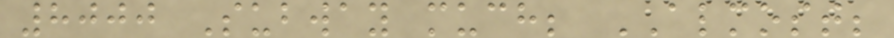8000 Subway much; ALMOST;
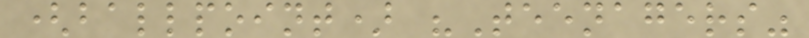(ballpoint) "Teenagers"
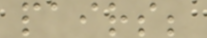pairs;
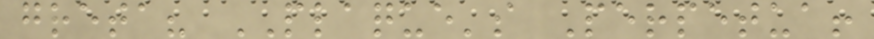greta? PLAQUE's Perpetua!
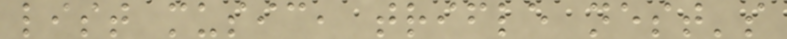list music, trifle nest's
